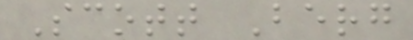Scott Berg
